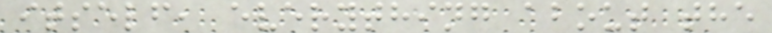itself, everything about the
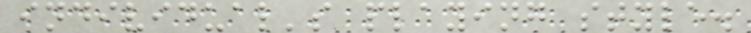individual's playing style.
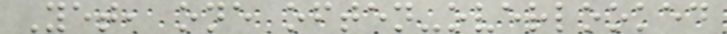Yet, one often-overlooked
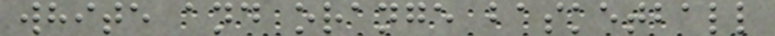white and orange basketball
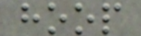hoop
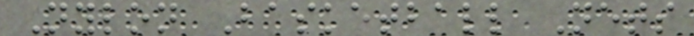Nylon Basketball Nets
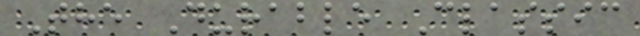The Durable Classic
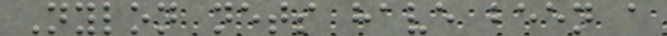Nylon nets have been a
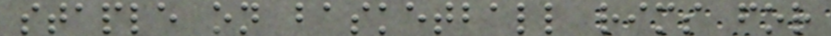staple on basketball rims for
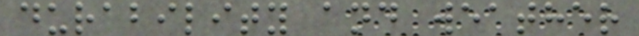durability and weather
